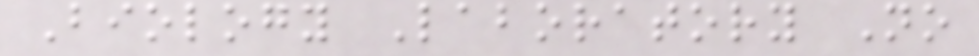Biology Laboratory No
